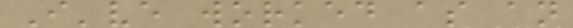I've worked as an
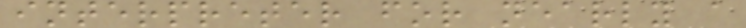interpreter for nearly a
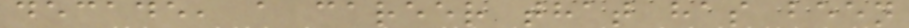decade, a career that has been
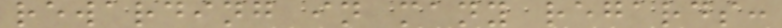rewarding in many regards:
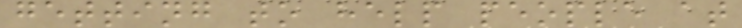getting to help people at
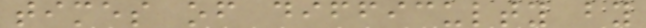times of difficulty by
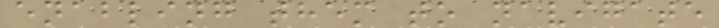enabling them to navigate
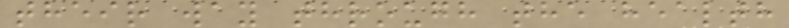their way through the health
